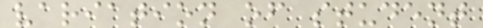variation of student
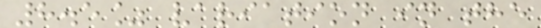8.5% variation in the
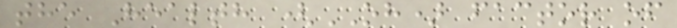the Health (OH) factor of
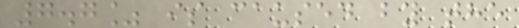7.7% is caused by the
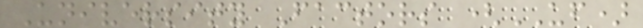University Factors (UF)
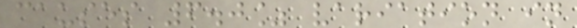causes 6.0% variation in
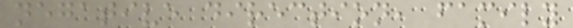negative direction, family
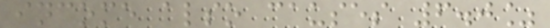income also causes 6.0%
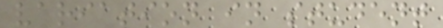variation in student
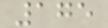175
